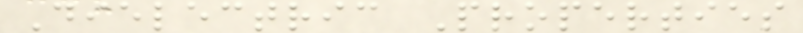Dielectric Properties
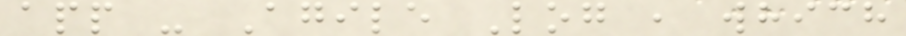app - Agile Log , which
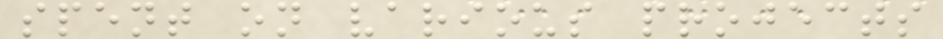spent on various projects
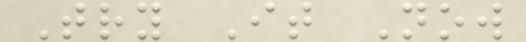Try It Now
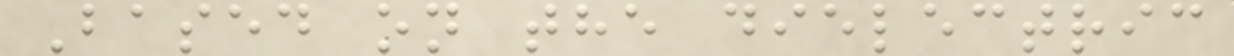Based on the dielectric
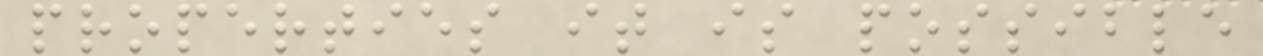properties it is possible
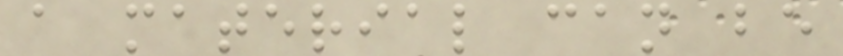a material can be
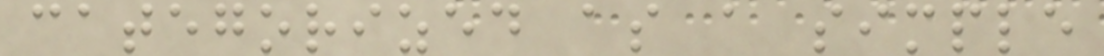categorized as a simple
